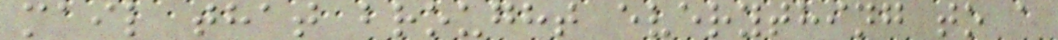mail that brought everything to a
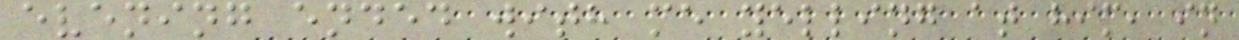evening ended with me yelling at him, in
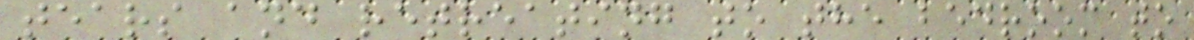tears and retreating to the bedroom to
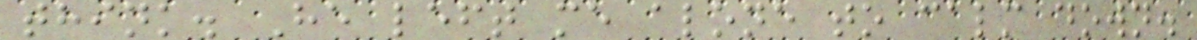think. He left me alone to calm down.
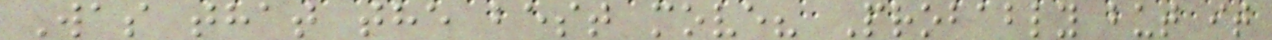Was that the best move? Probably but it
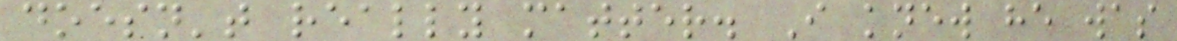doesn't really matter. I knew he was
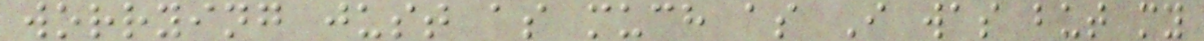worrying just as much as I was but my
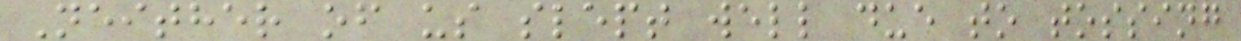Neither of us slept well due to tossing
